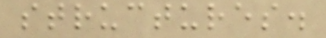structures.
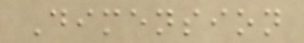Dimension
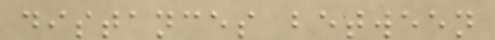distances between
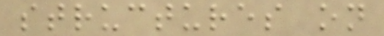structures on
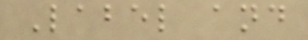Label and
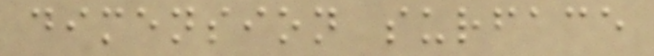dimension surface
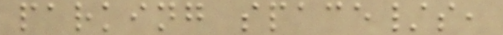parking space/s,
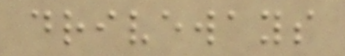driveways
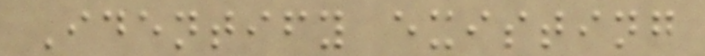Identify existing
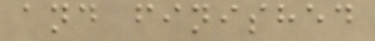and finished
